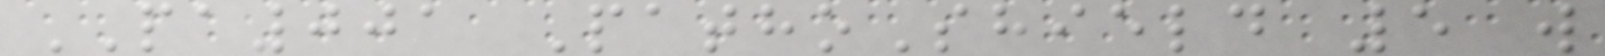PA001 PathoShield 5 w
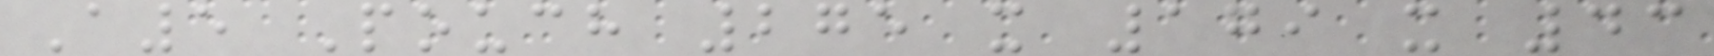A5 Pouch 275 x 179 x 43
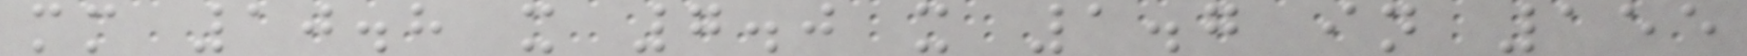mm 10.8 x 7.0 x 1.7 in 155
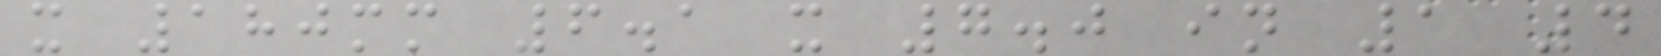x 180mm 6.1 x 7.0 in 1 4
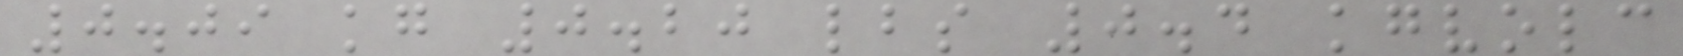0.09 kg 0.20 lbs 0.4 kgvolc
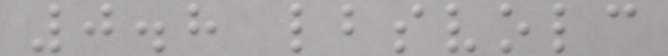0.8 lbsvolc
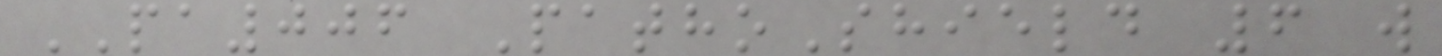PA006 PathoShield 6 w
